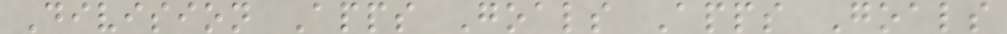Division Apps Goals Apps Goals
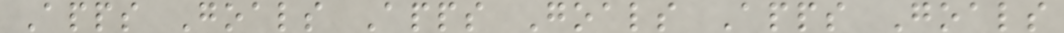Apps Goals Apps Goals Apps Goals
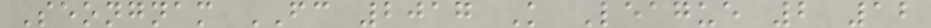Seongnam FC 2017 K League 2 12
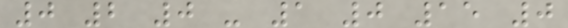0 2 0 - 1 0 15 0
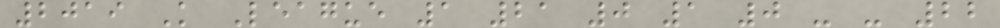2019 K League 1 21 0 1 0 - - 22
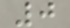0
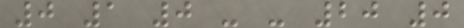0 1 0 - - 20 0
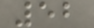52
